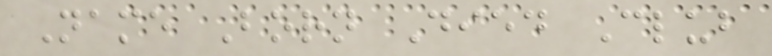Name Born Died Club
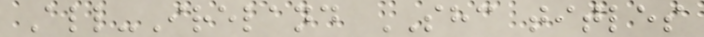All-Ireland SHC titles
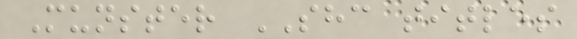Munster SHC titles
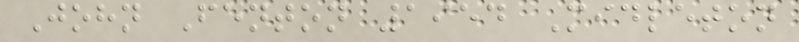John Fenton 1954 Midleton
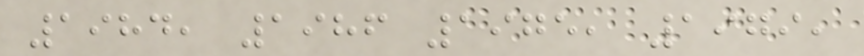1984, 1986 1975, 1979,
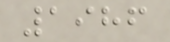1986
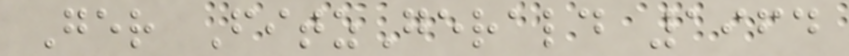Ger FitzGerald 1964
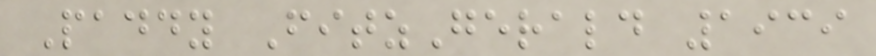Paddy FitzGerald 1939
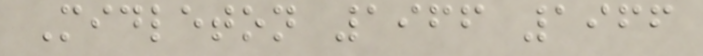Midleton 1966 1966
